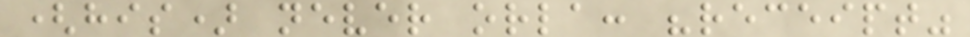(his) never orla: "receipt"
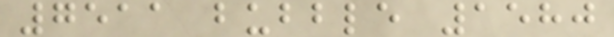7511 bubble 1580
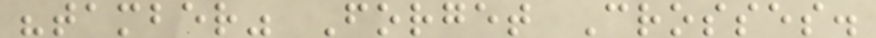"tamber" Forget Crosses.
